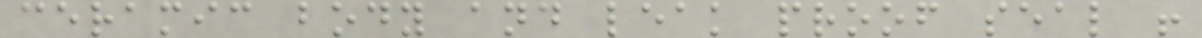ceramic body and leak proof seal !
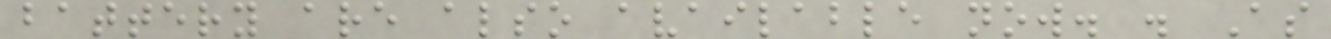battery are also available now. . As
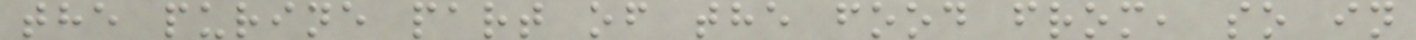the purine part of the food from, so in
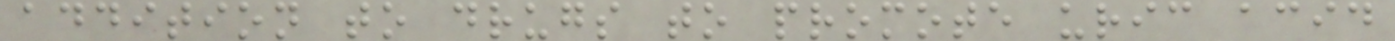addition to drugs to promote uric acid
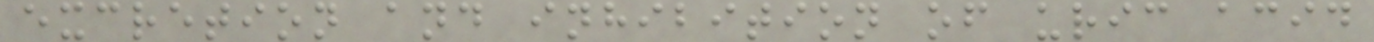excretion and inhibition of uric acid
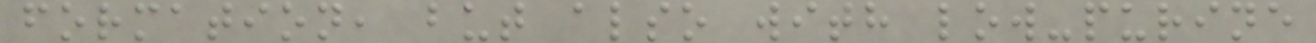formation, but also with low-purine
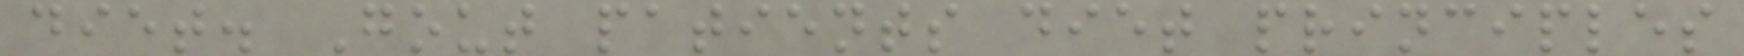diet. Gout patients diet principles
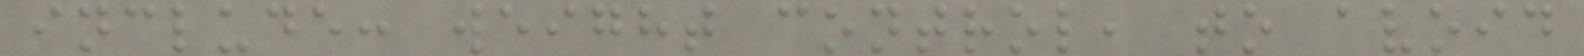include: weight control, to avoid
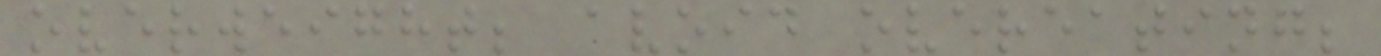overweight; avoid overeating;
